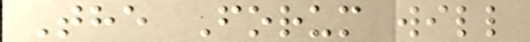The Forum will
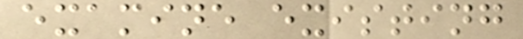examine existing
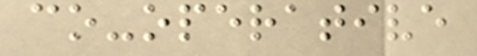co-operative
